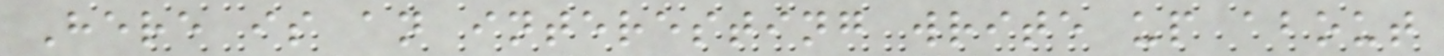Here is an interesting write up about
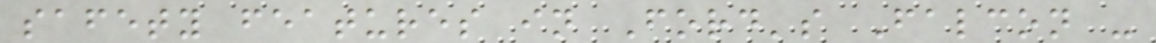safety features in Ford's Falcon -
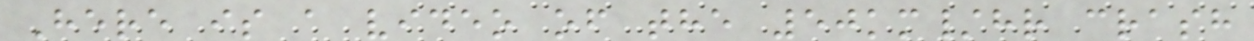Here is a video of the 50km/hr crash
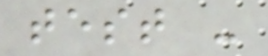test -
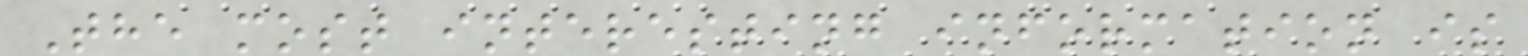The most interesting information is
